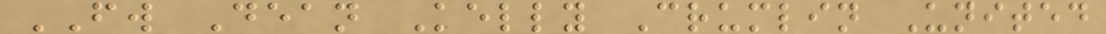FW Dean Kelly Crumlin United
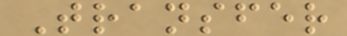Transfer
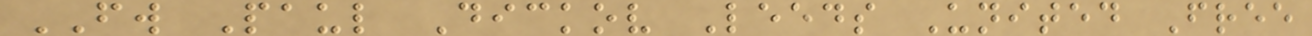FW Paul Dickov Leeds United Free
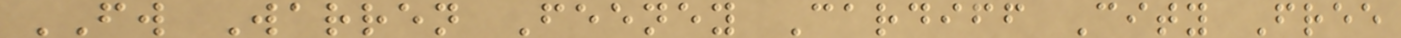FW Warren Feeney Cardiff City Free
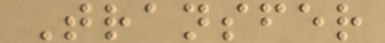Transfer
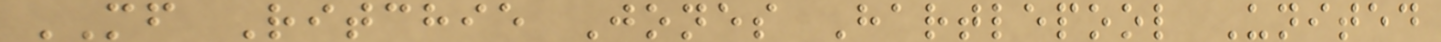MF Ritchie Jones Hartlepool United
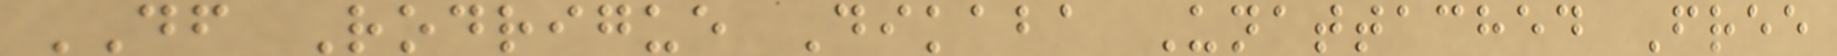DF Rodrigue Dikaba Unattached Free
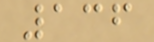136
